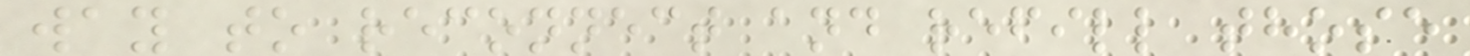way to reconnect and refill those
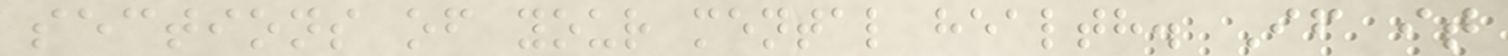sections of your mental health. If it
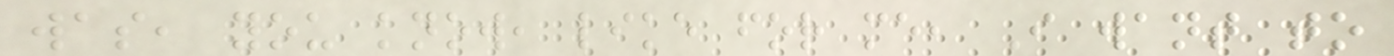was, you know, like for me, I want to
